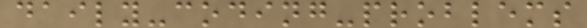daily-coding-problems
